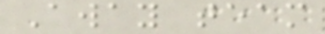Away team
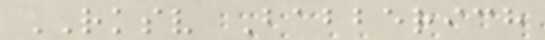RKSV Babberich
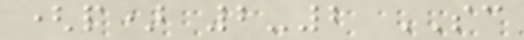(p) 2-2 SC
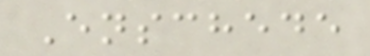Enschede
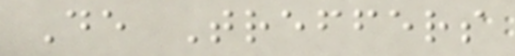De Treffers
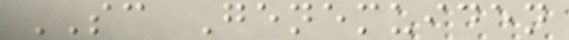SC Genemuiden
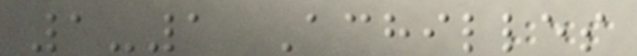1-1 Achilles
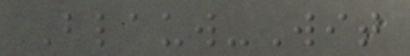Blauw-Wit
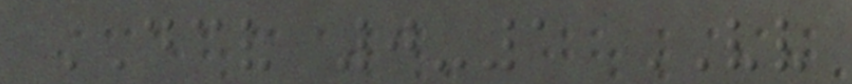DCV 0-1 VV
